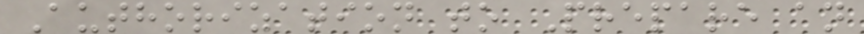Authorization to Prepare an
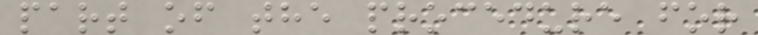part of the procedure for
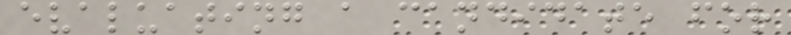evaluating a candidate for
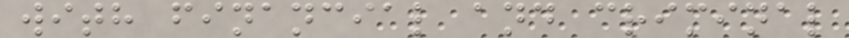with financial and criminal
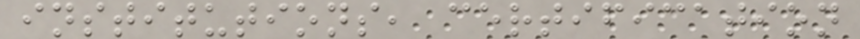institutions, certification
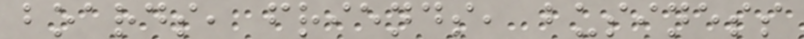boards, friends, business
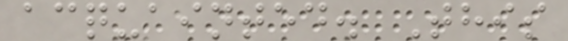acquainted. This
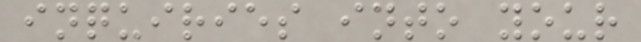inquiries into your
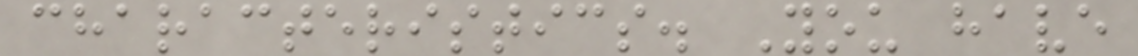characteristics. You have
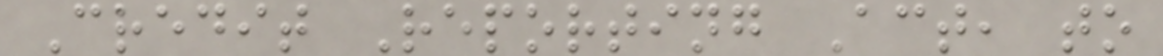Credit Reporting Act, to
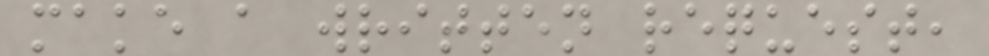make a written request,
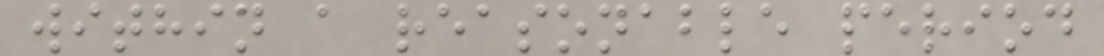within a reasonable period
